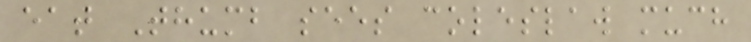eat Thumb sees coleslaw much
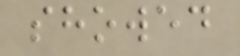showed
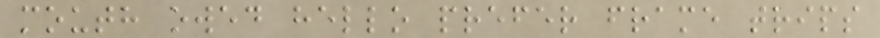mouth owed hello prefer frame trips
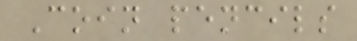Coin pencils
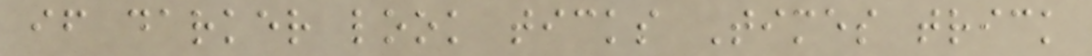if darker look ticks Times trick
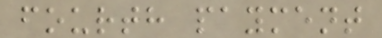fourth payment
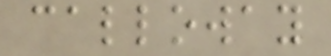calloway
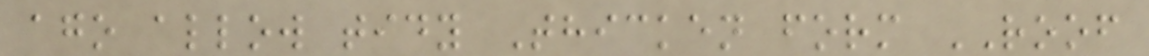ago allow tidy Thicken form ROOF
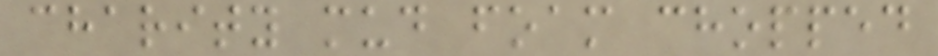charity mud foam chopped
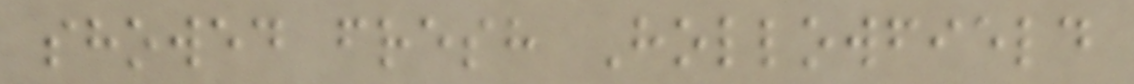showed fresh Hollowfield
